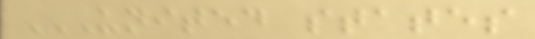UNITED STATES
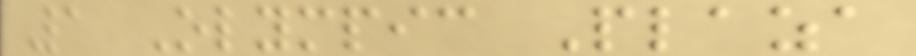1 Olympic Plaza
